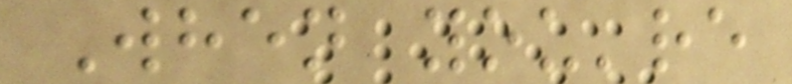When you're
